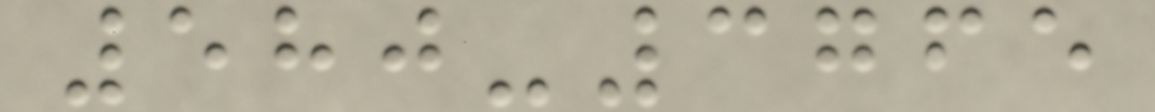580-3765
